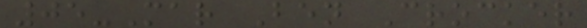05-Mar Ben Crocker
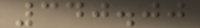340.00
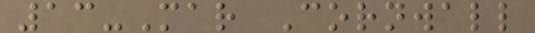13-Mar Cornwall
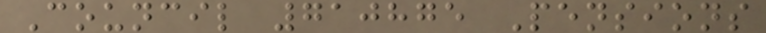Council 710875 Pensions
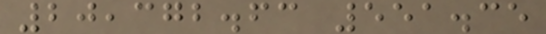20,372.63 551.35
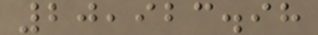20,923.98
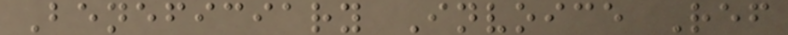Beneficiary Invoice Ref
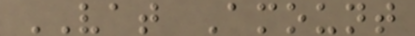VAT Amount
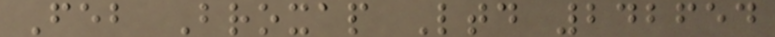Feb Broxap Ltd 242654
